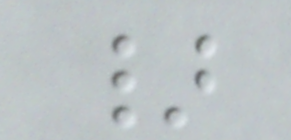}
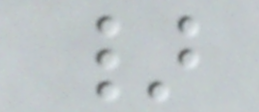}
